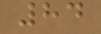84
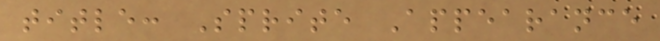title: Sprite Appearance
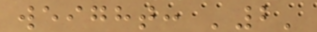weight: '2'
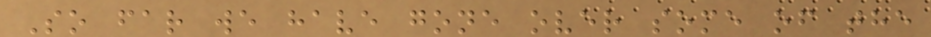So far we have gone over some of the
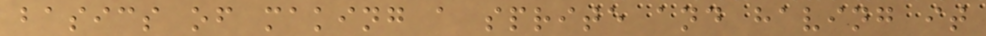basics of making a sprite and having it
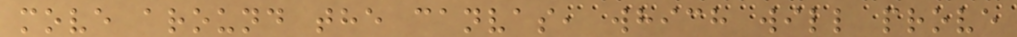move around the canvas, which will prove
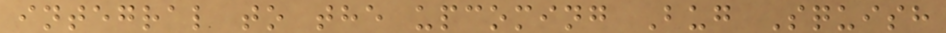integral to the upcoming Bug Squish
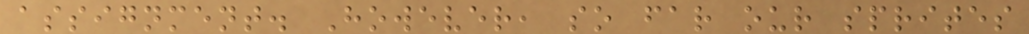assignment. However, so far our sprites
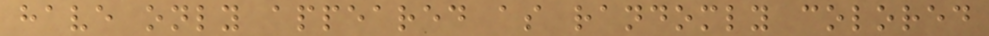have only appeared as randomly colored
